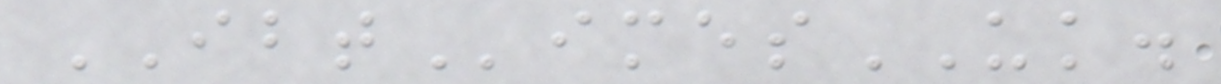IBTimesUK.
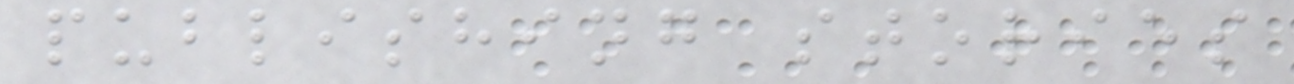publishing stories
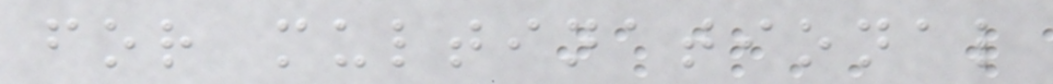for multinational
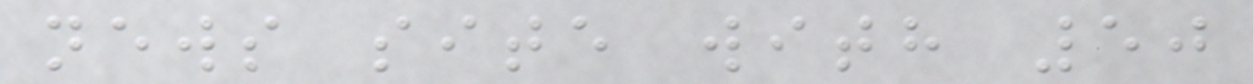news site with 50
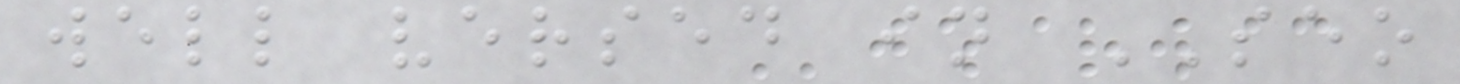well versed in SEO
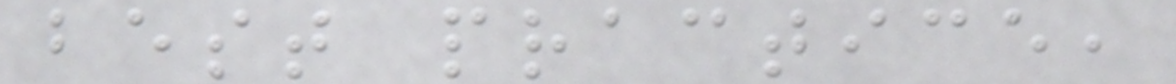best practice,
